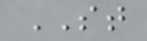ST
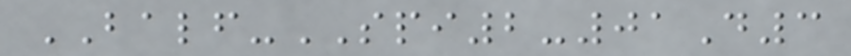BALF-SPI2-01D3
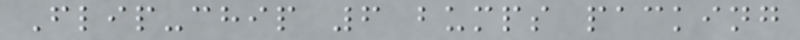Flip-chip 6 bumps packing
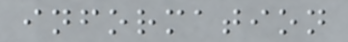information
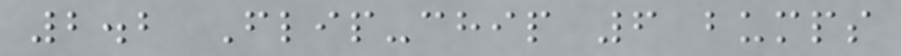2.2 Flip-chip 6 bumps
